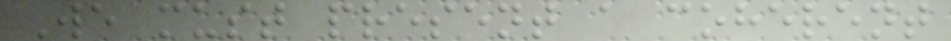We must present a coherent
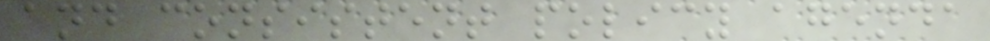and consistent policy agenda
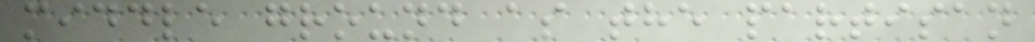middle ground as the partisan
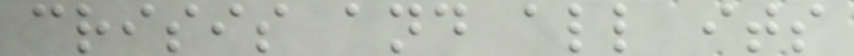crisis and all its
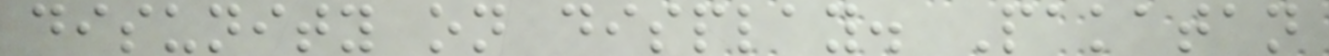disunity on display. Pakatan
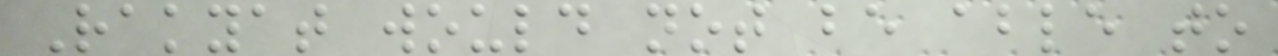Rakyat would not be able to
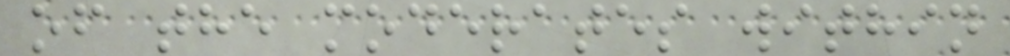of the moderates within
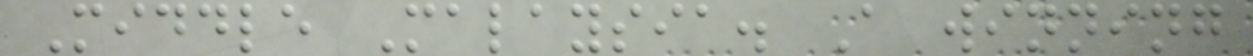Middle Malaysia. A winning
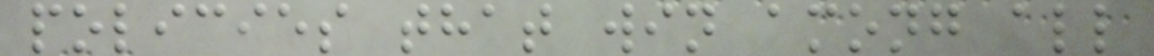policies that win among all
